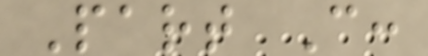Part C:
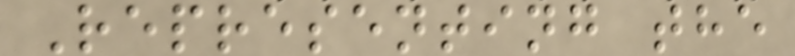Representing the
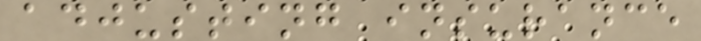adjusting insurance
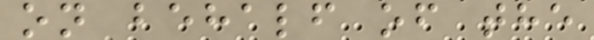on behalf of the
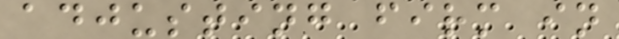adjusting firm in
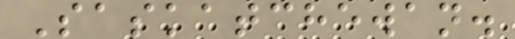Saskatchewan.
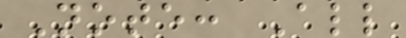Note: All
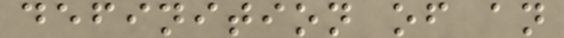definition of an
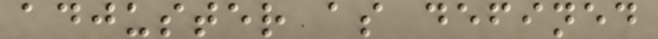adjuster as defined
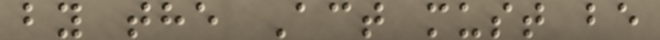by the Act must be
